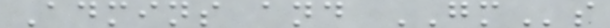Admins and GMs
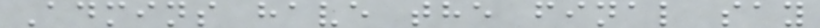Admins have the final say
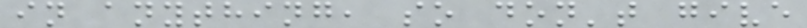in anything, so don't give
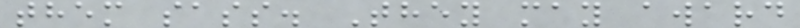them sass. They may award
